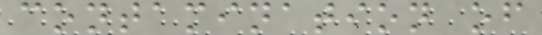contamination of
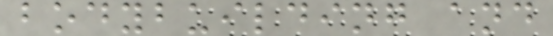bodybuilding and
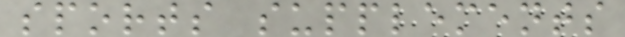sports supplements
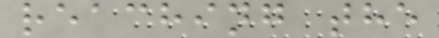reaching the
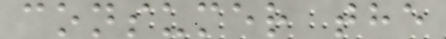consumer the
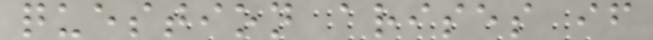question arises if
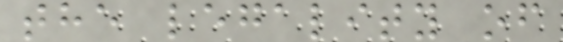the legality of
